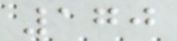170
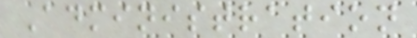Administration
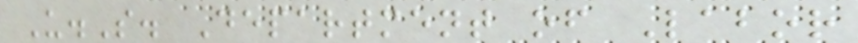U.S. Department of Labor
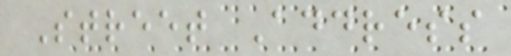Street Address
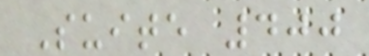Suite 400
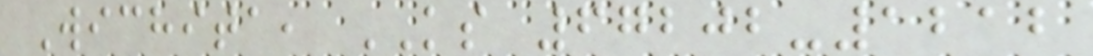Wichita, KS 67202-1212
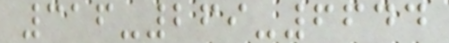316-269-6644
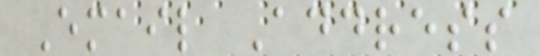Email Address
